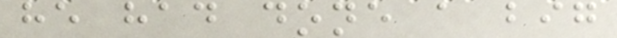he had done a big
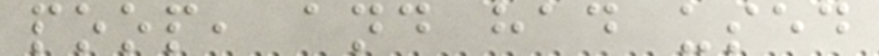poop, and had used
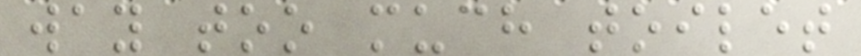way too much toilet
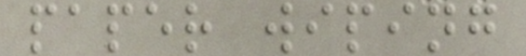paper wiping
